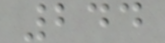244
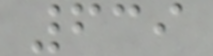639
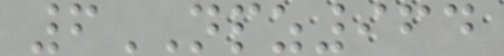6NPZ964
